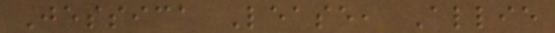Jessica Lease, Allie
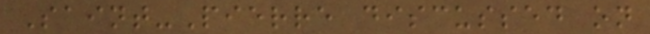Saint-Pierre discussed on
